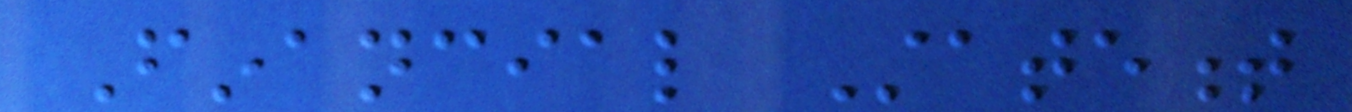Financial Statement
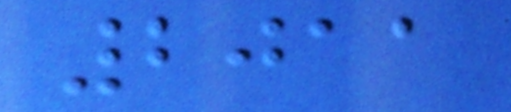2011
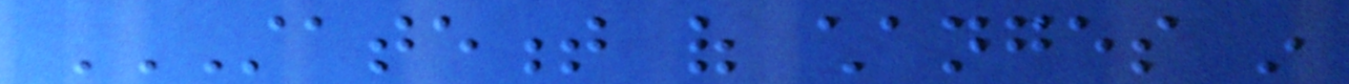STATEMENT OF CHANGES IN
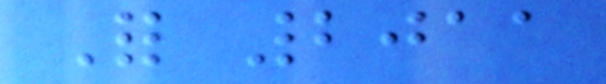For 2011
